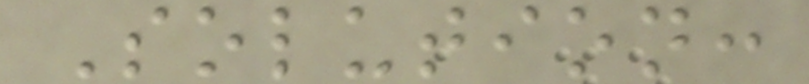Solution:
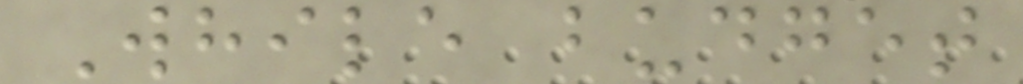While budget
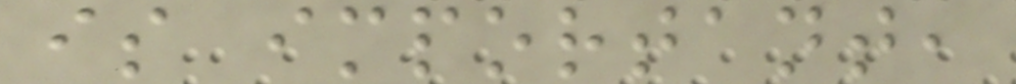is important,
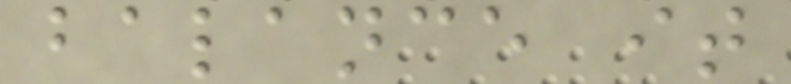balance it
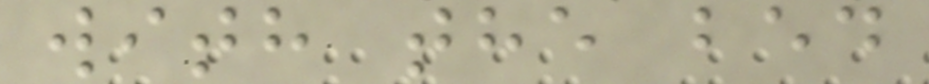with the bed
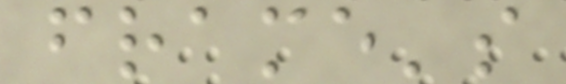frame's
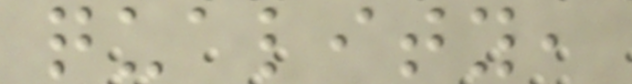quality,
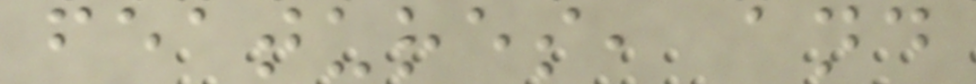features, and
